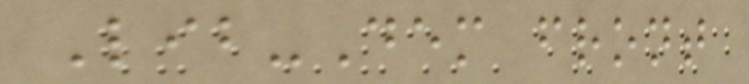Lib-Dem front
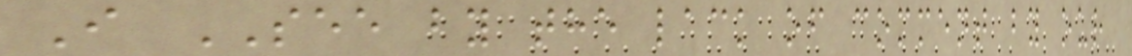I SEE by the lack of comment by our
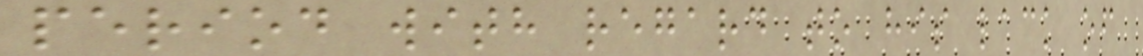period with regard to his lack of
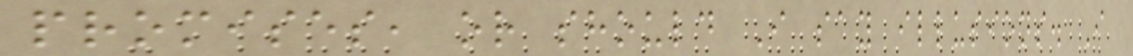promises, or should I say illusions. I
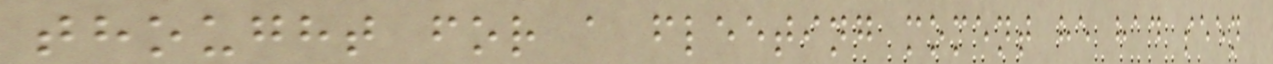thought for a fleeting moment he had seen
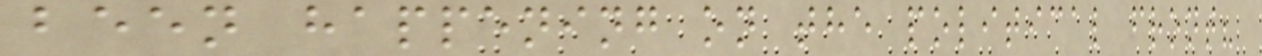been happening on the political front?
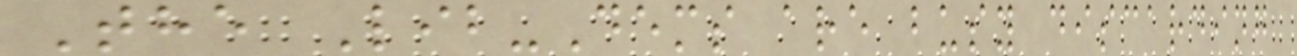The Lib-Dems are busy discarding
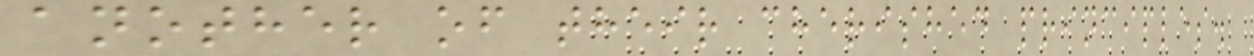another of their cherished principles.
